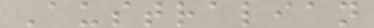Australian
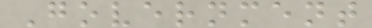Government
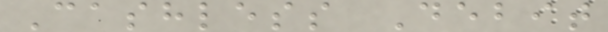Cashless Debit
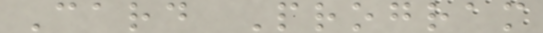Card Program
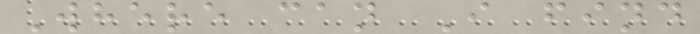Where can I find
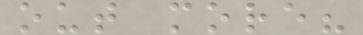out more?
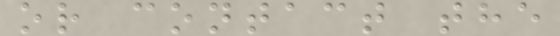or contact the
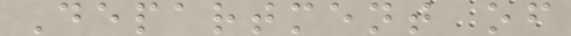Department of
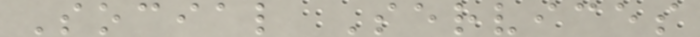Social Services
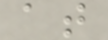at
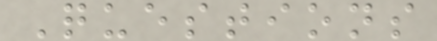Questions
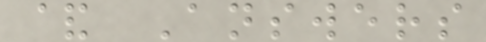& Answers
